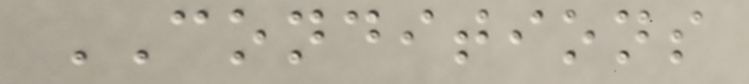CONDITIONS
